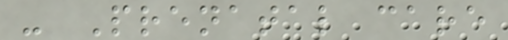- Prenatal care
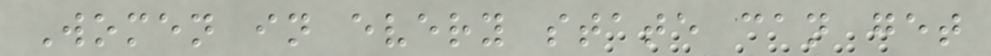Women in every state can get
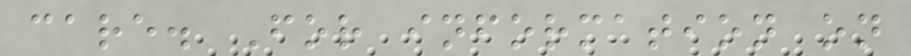care. For information on
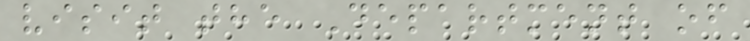visit the Department of
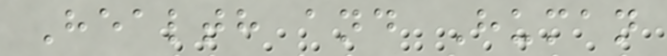Health and Human
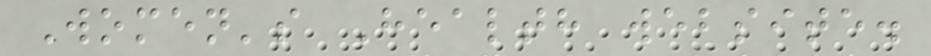Women's Health website.
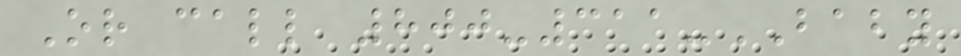Or call 800-311-BABY
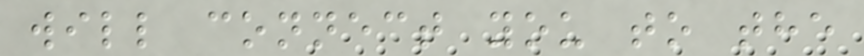will connect you to the
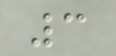3
